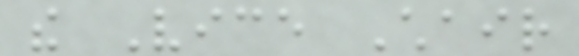the Vice Chair
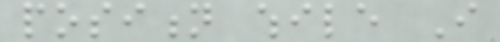position while I
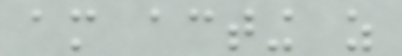am acting as
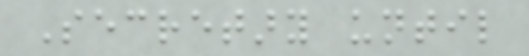Secretary until
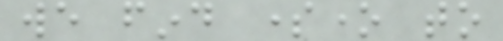we find someone to
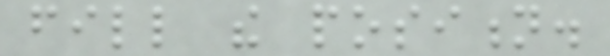fill the position.
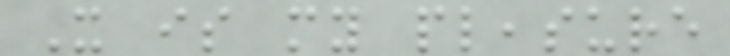It is my pleasure
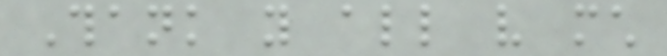Thank you all very much
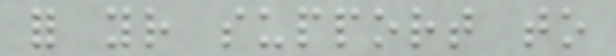for your support to
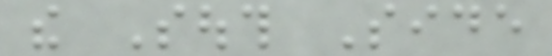the South Side
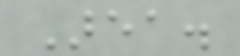Area.
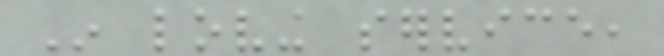In loving service,
